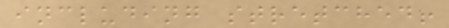including stretched!
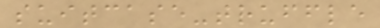suitcase-truffle
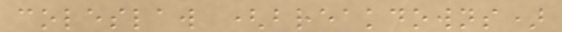coleslaw (breakdowns)
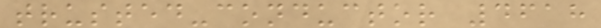trusted-conductor 4618
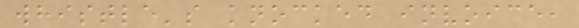whistle's knocked invoice,
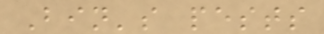Bin's pests
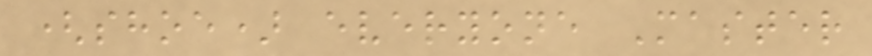(shoe) everyone Master
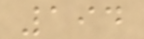194
